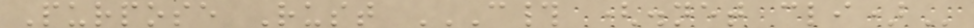Purpose Rust C# (.NET CLI)
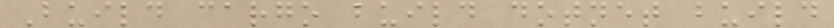Build cargo build dotnet build
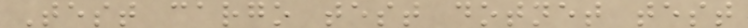Test cargo test dotnet test
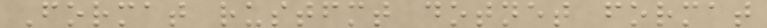Format rustfmt dotnet format
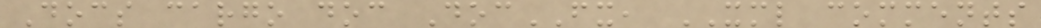Docs cargo doc DocFX, XML comments
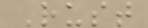Rust
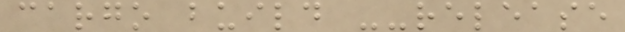cargo build --release
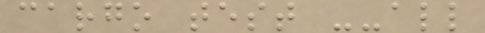cargo test --all
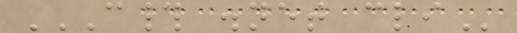C# .NET CLI
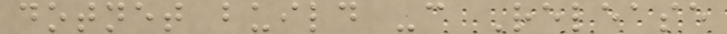dotnet build -c Release
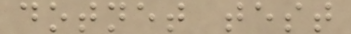dotnet test
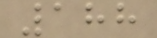188
